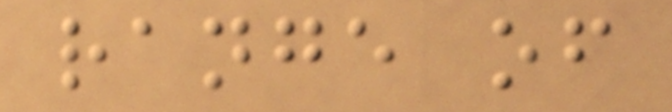range of
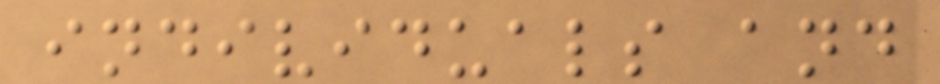individuals and
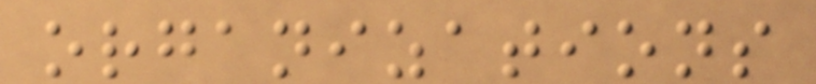organizations
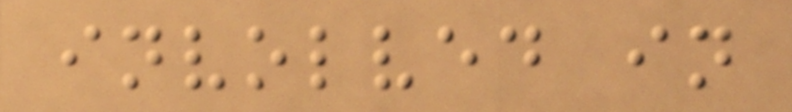involved in
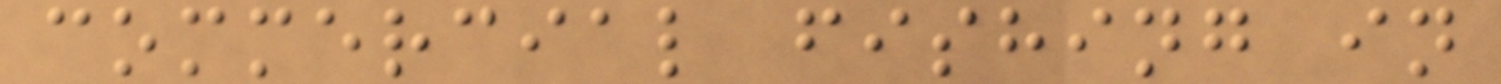commercial fishing in
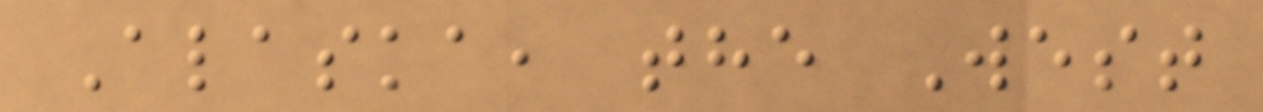Alaska, the West
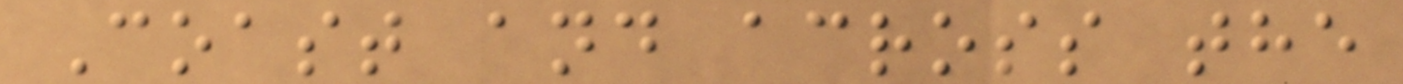Coast and across the
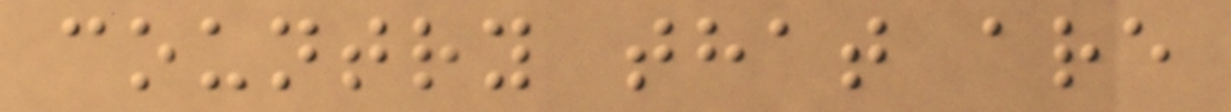country that are
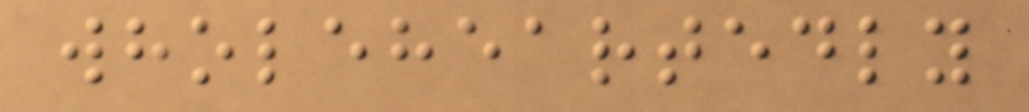wholeheartedly
